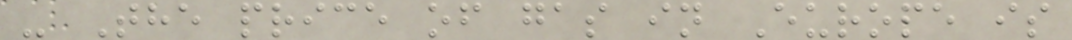- The price of gas in Europe is
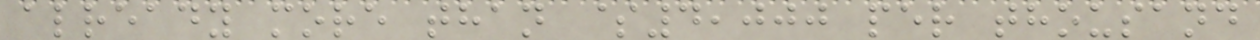already more than $4,000 per thousand
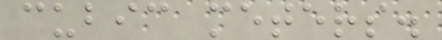cubic meters.
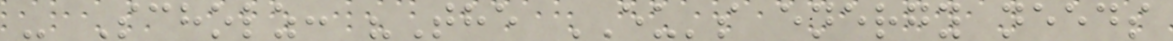- Scholz: "The EU's energy needs
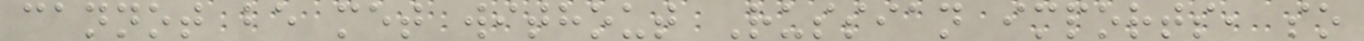cannot be met without Russian imports, so
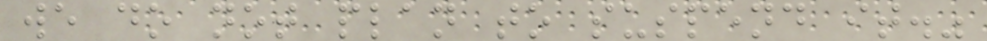we do not plan to suspend it."
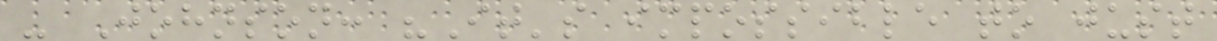- Johnson: "It's impossible to just
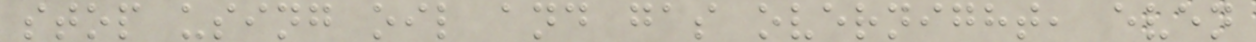stop using oil and gas overnight, even
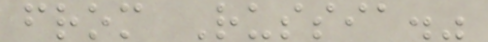from Russia."
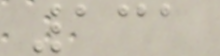131
